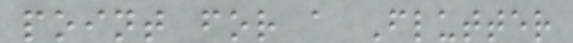point for a Flutter
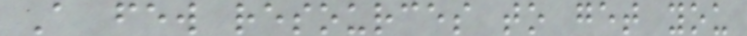A few resources to get you
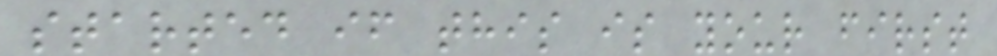started if this is your first
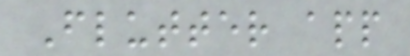Flutter app
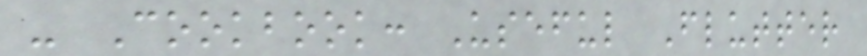- Cookbook: Useful Flutter
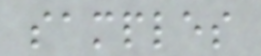samples
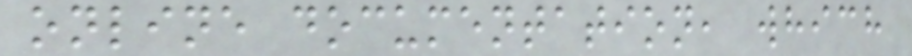online documentation, which
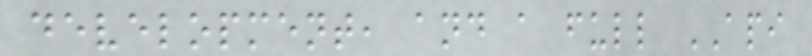development, and a full API
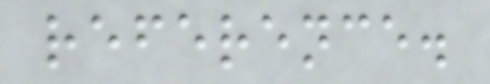reference.
